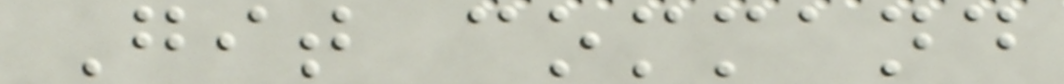Git command
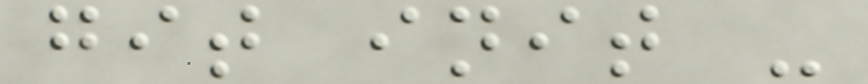git init -
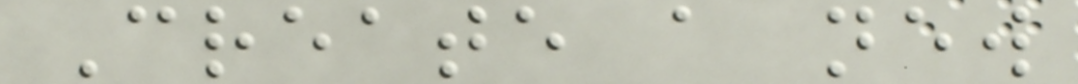Create a new
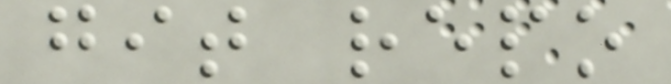git repo
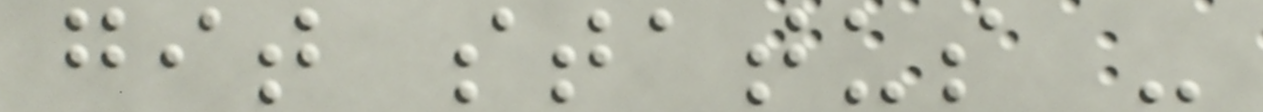git status -
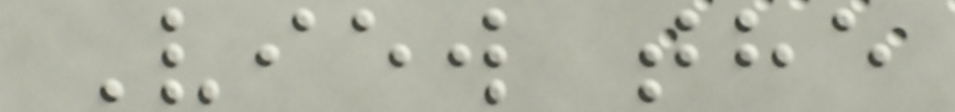View the
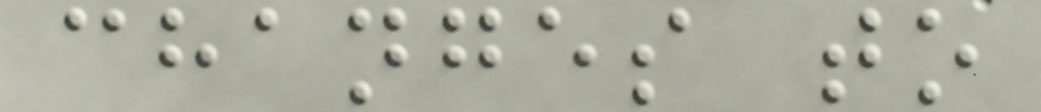changes to
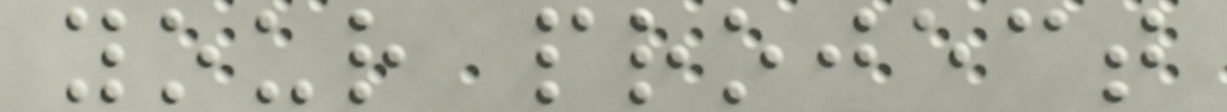your project
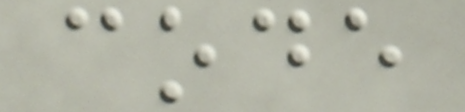code
